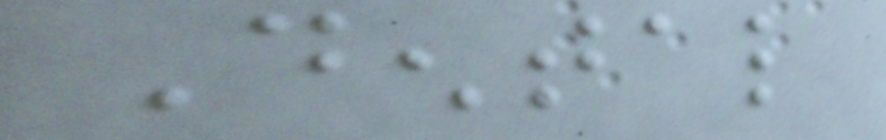Dental
